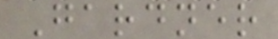Gardner
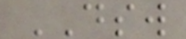DSW
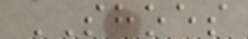SHOES
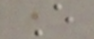E
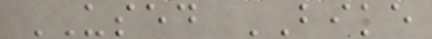USED BIKE
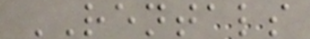RENTALS
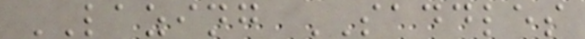LAZING SADDLES
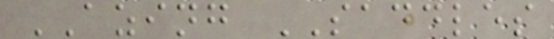AZING SADDLES
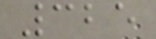325
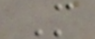M
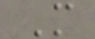M
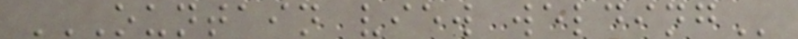OUNTAIN VIEW WELDING
